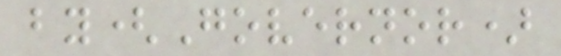by(Governor)
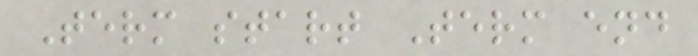Term start Term end
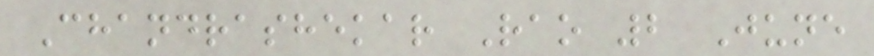Chandrashekar Rao 2 June
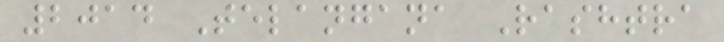2014 Telangana Rashtra
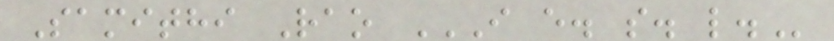Samithi Rao I E. S. L.
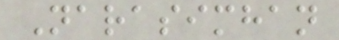Narasimhan
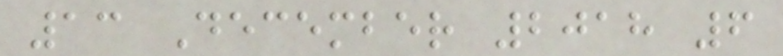13 December 2018 6
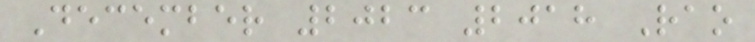December 2023 2018 Rao
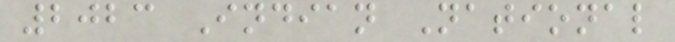2023 Indian National
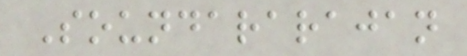Soundararajan
